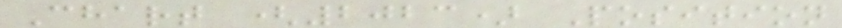Chart (2023) Position
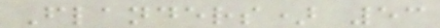Flanders) 53
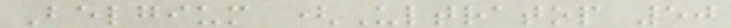Belgium (Ultratop 50
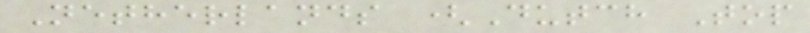Netherlands (Dutch Top
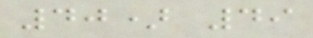40) 49
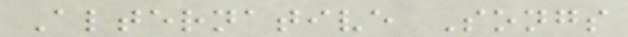Alternative Songs
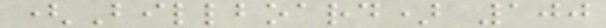(Billboard) 100
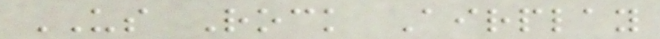US Rock Airplay
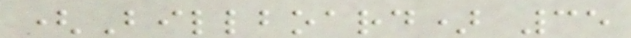(Billboard) 35
